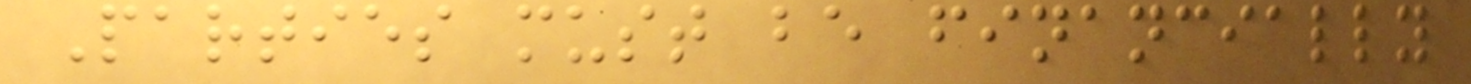Parties must be financially
